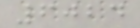6024
